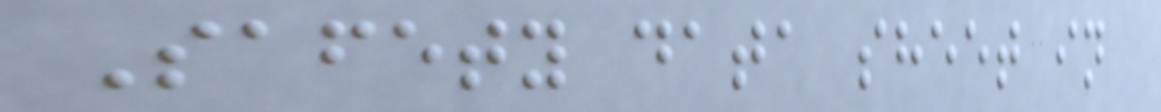Safety data sheet in
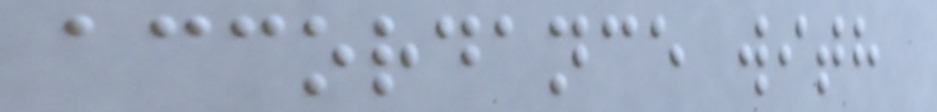accordance with
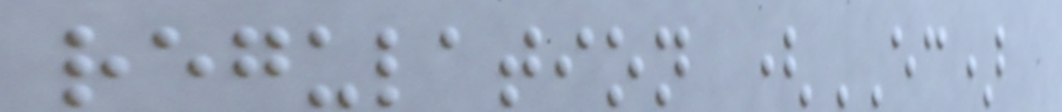regulation (EC)
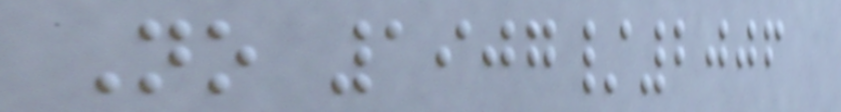No 1907/2006
